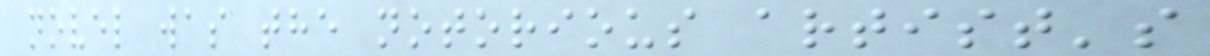novel was the notorious artist's
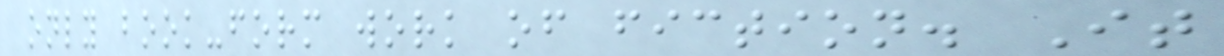only book-form work of fiction. It
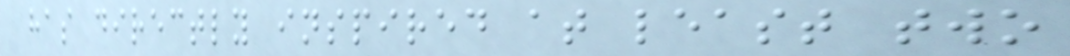has directly inspired at least two
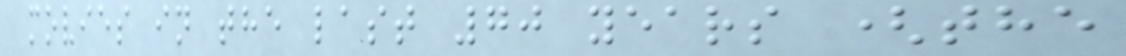movies in the last 70 years (the
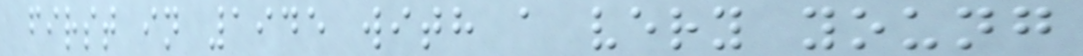first in 1945 with a very young
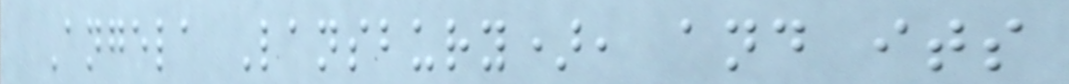Angela Lansbury), and its
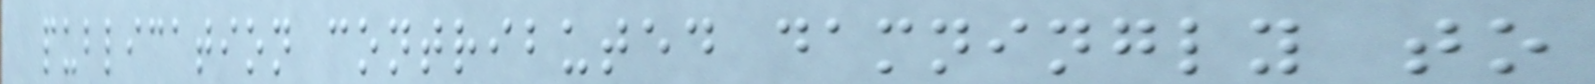publication contributed damningly to
